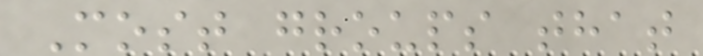Most groups that
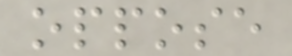oppose
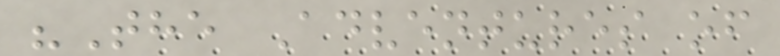"The Adventures of
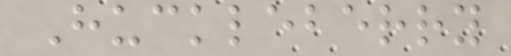Huckleberry
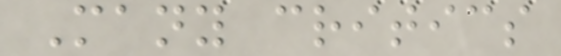Many critics
